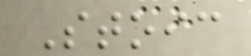Stoic
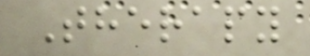Therapy
